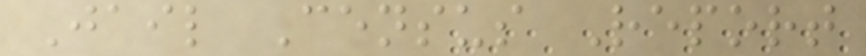Jail Census Report
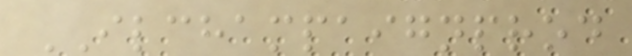ILCHAMPAIGNPROD
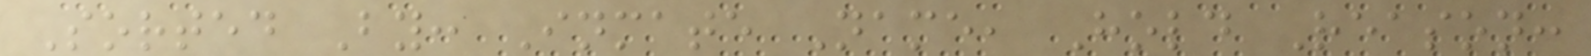Sorted By: Inmate Name, Hold Reason:
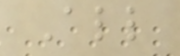All
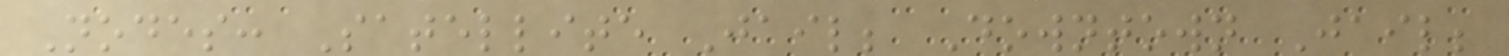Nodes: Satellite Jail; Downtown Jail;
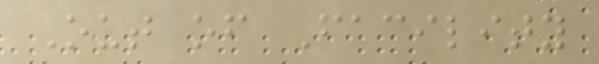Out of Facility
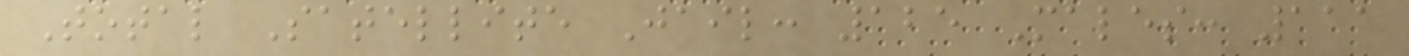Total Satellite Jail: 125 Males: 111
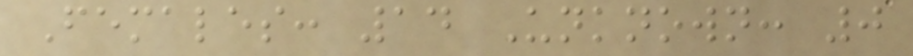Females: 14 Unknown: 0
